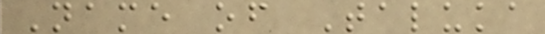Name of Taluka
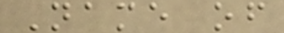Name of
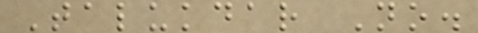Talukdar No.
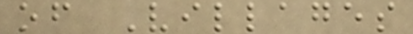of Villages
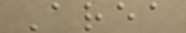Area
